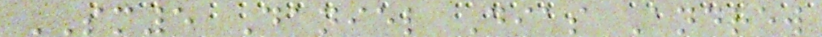SM5 Daniel Dias Andrew
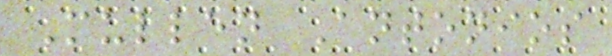Mullen Antonios
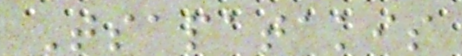Tsapatakis
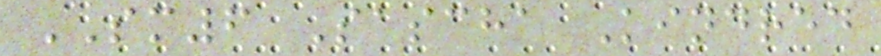SM6 Sascha Kindred
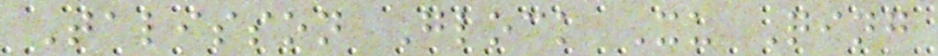Talisson Glock Xu Qing
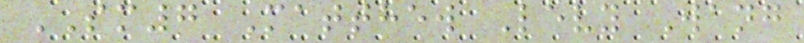SM7 Matthew Levy Wang
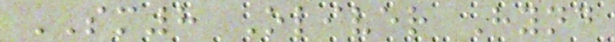SM8 Oliver Hynd
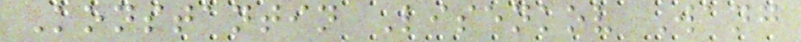Konstantin Lisenkov Wang
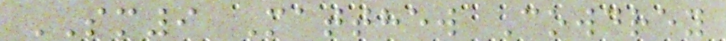SM9 Matthew Cowdrey
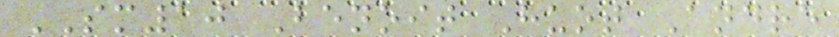SM10 Benoit Huot Andre
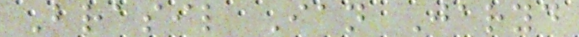Brasil Ian Jaryd
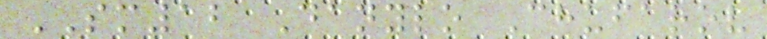SM12 Danylo Chufarov
